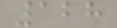128
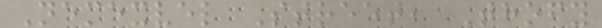Nemexvel Street, Thofy
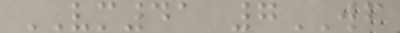VM41 7WF
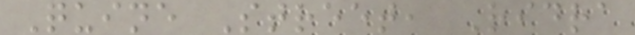Quine Street, Ridra
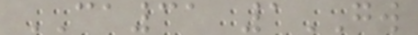CA31 1GW
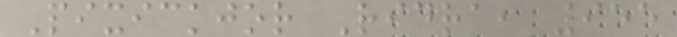Pixickjor Ridra, 955
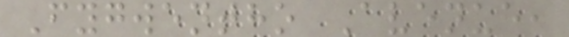Fygwentho Avenue,
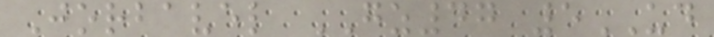Jorbavel GZ47 5UD
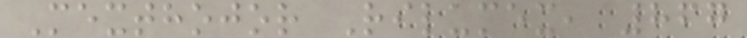Mexthojor Rilumex, 867
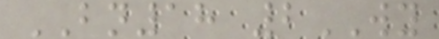BN18 2WY
